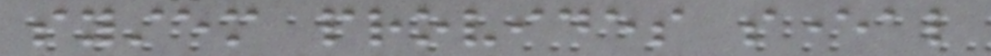system provides several
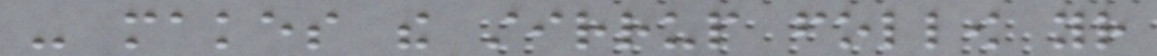- makes the stirrup follow your
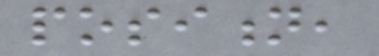position,
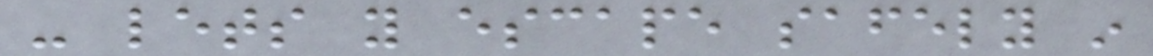- lets you escape safely in
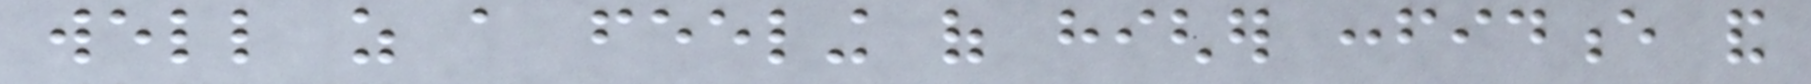well as a feeling of higher confidence and
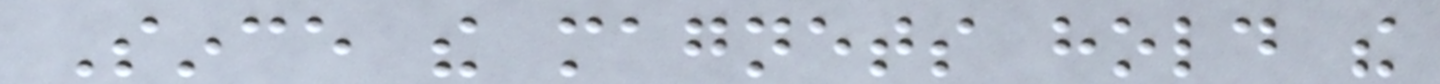Since the magnets hold the
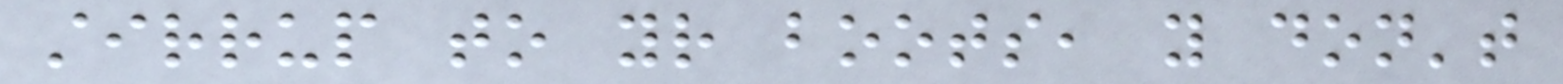stirrup to your boots, you don't
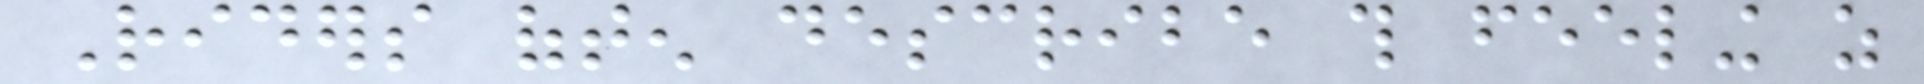Riders often describe this feeling as
